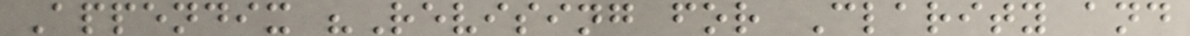Appendix "Revising for Clarity and
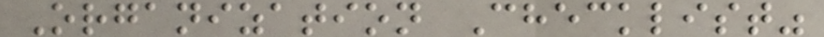Organization Checklist"
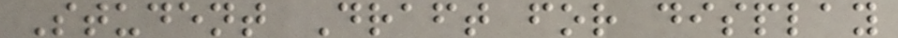Student Draft for display
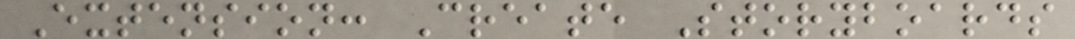Extension: Create Storyboards
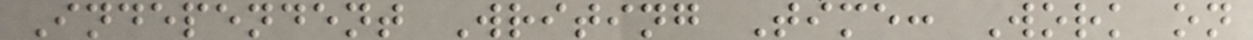Independent Writing Time: Work on
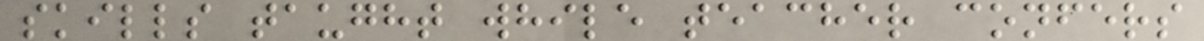skills taught while teacher confers
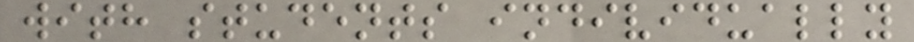with students individually
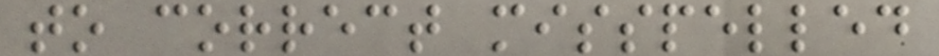to correct misspelled
